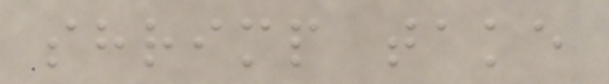shrimp take
